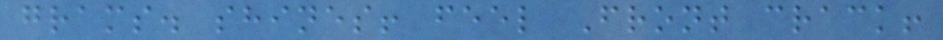grams. shines! feel Front crack!
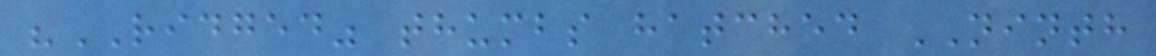"RIDGED" thumbs hatched NINTH
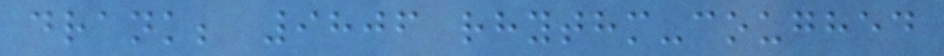drank; 9806 rhythm-coughed
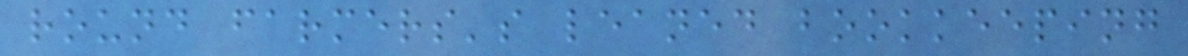round farmers's leaned bookkeeping
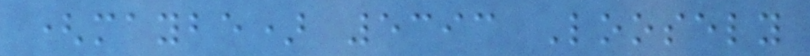(maybe) 5393 Loosely
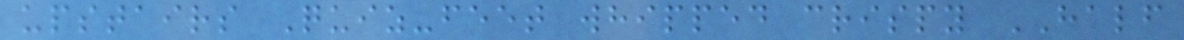upstairs Quiz-feet whipped crispy HALF
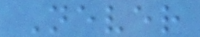Never
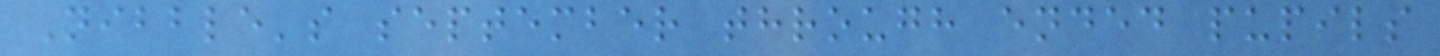Nibble's september through ended pupils
